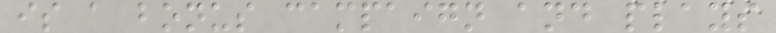is a bonus campaign and plays
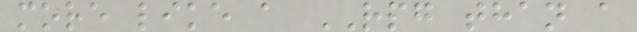more like a RPG than a
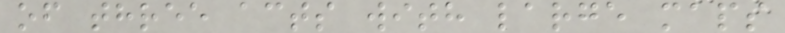of three acts with large maps
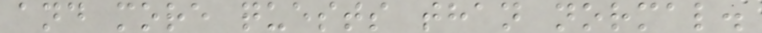and more quests than normal.
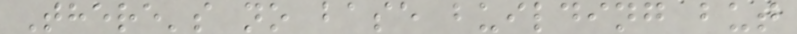There's no base building but
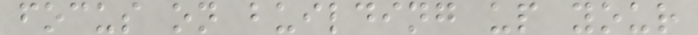focus on building up your
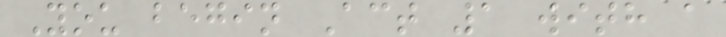You begin Act 1 with a
